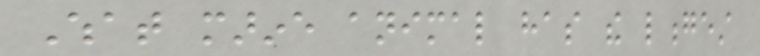What marine animal has the longest
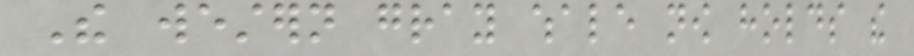The western gray whale now holds the
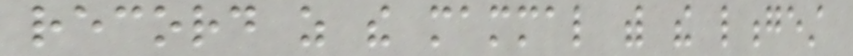record as the mammal with the longest
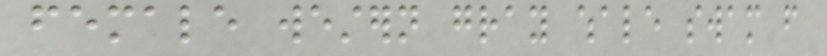female western gray whale swam from
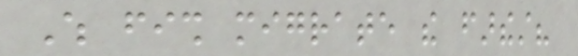Which fish migrate the farthest?
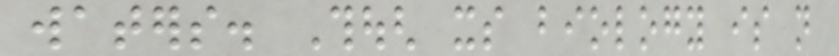waters. Though its biology is not
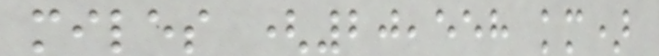miles (20,558 km)
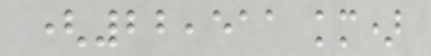(22,511 km)
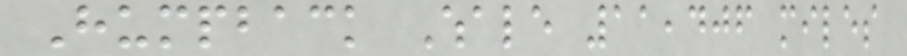Humpback Whale 11,406 miles
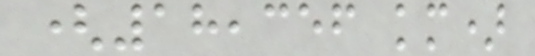(18,356 km)
